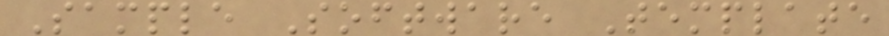Sample Software Template
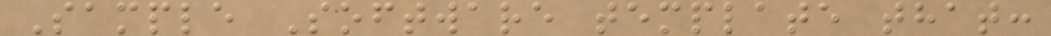Sample Software template that:
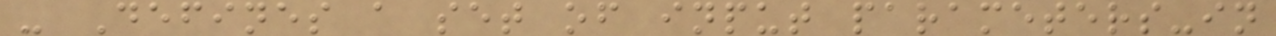- Defines a set of input parameters-in
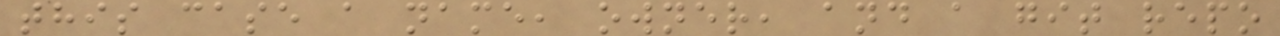this case a name, owner, and a git repo
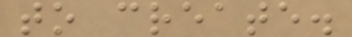to create.
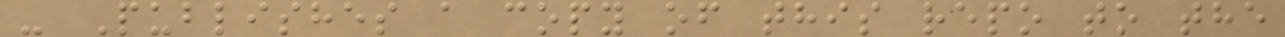- Publishes a copy of this repo to the
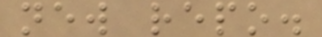new repo.
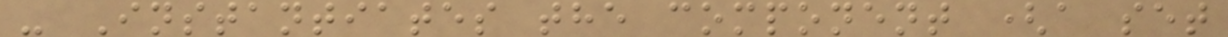- Instantiates the component (a set
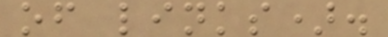of links).
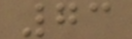73
